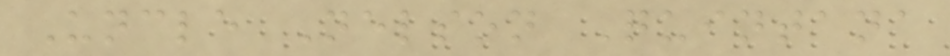Uncle Nelson Quintana
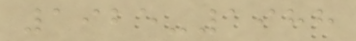1925-1988
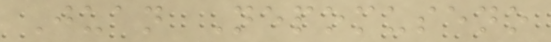Juan Nepomuseno
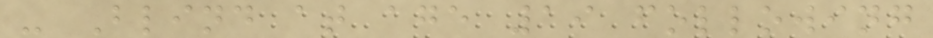- Blind at age 19 following
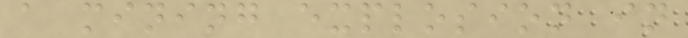a mining explosion in
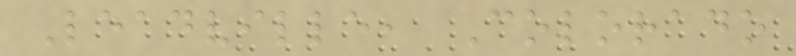Leadville, Colorado
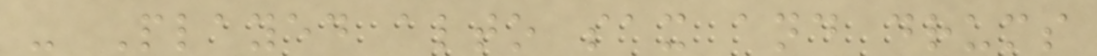- Played alto sax and drums
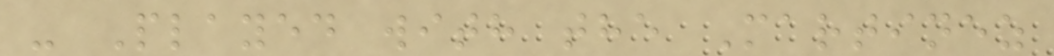- Played with the Martinez
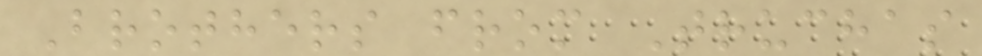Brothers from Truchas
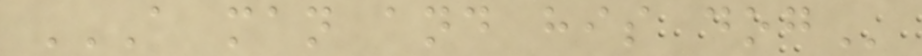A MAN AND HIS DOG
